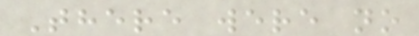There were no
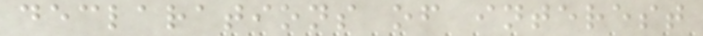declarations of interest
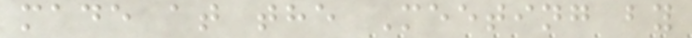made at the Meeting by
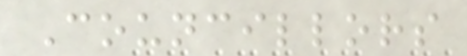Councillors
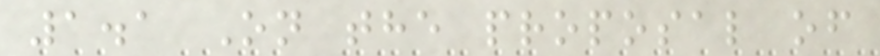1.1 On the proposal of
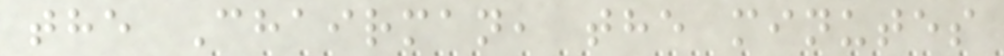the Chairman, the minutes
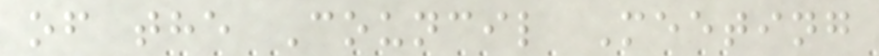of the Council Meeting
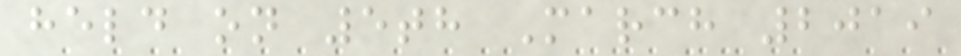held on 5th March 2019
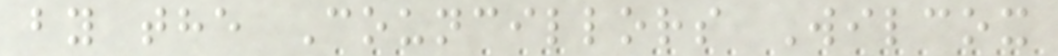by the Councillors Wilcox
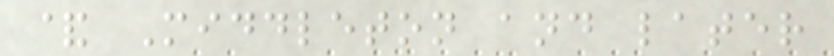& Middleton and later
